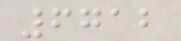6712
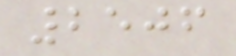2506
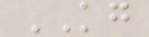KG
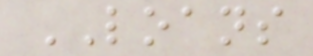LOANS
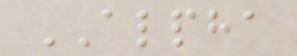ALPHA
